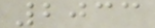2033
